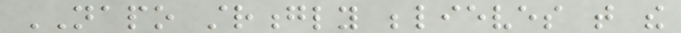NAPO strongly believes that the
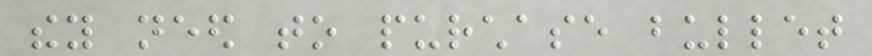they need to purchase bullet
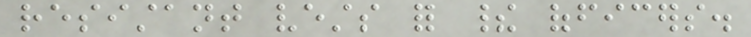resistant vests for their officers.
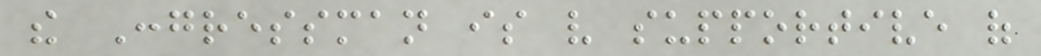the Congressman is very supportive of
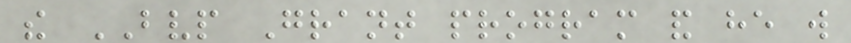the BVP Grant program and he will
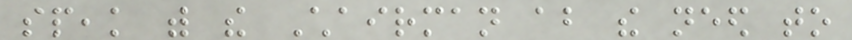speak with the Chairman about the need to
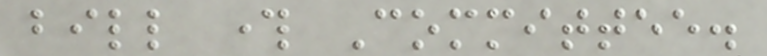bill through Committee.
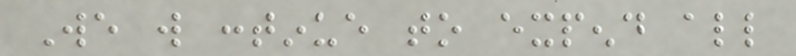We will continue to expend all
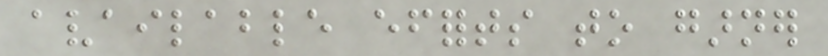available efforts to garner
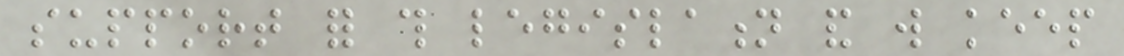support for this legislation and will keep
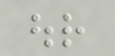our
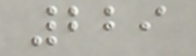229
